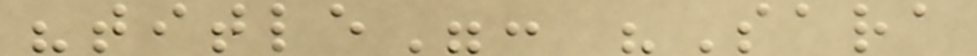"title": "Sara
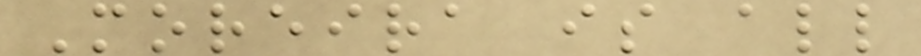Moreira is all
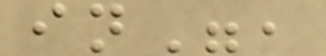in",
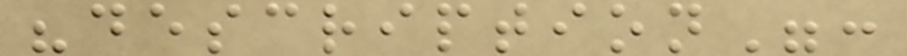"description":
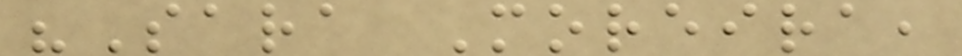"Sara Moreira,
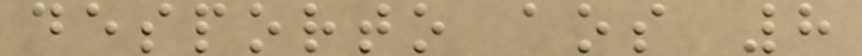desporto aos 8
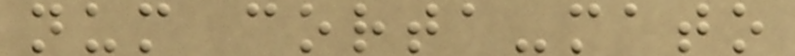num corta-mato
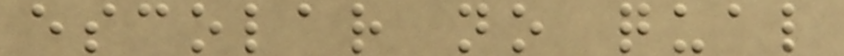escolar no qual
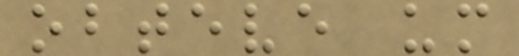obteve um
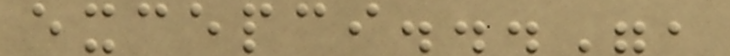excepci...",
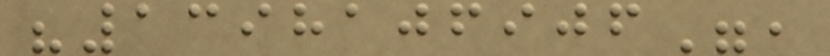"1398106906",
